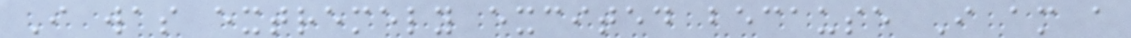I was extremely excited because I am a
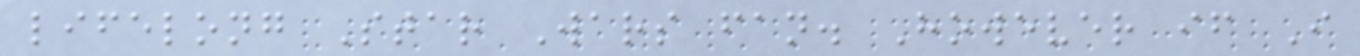lifelong Star Wars fan. However if I
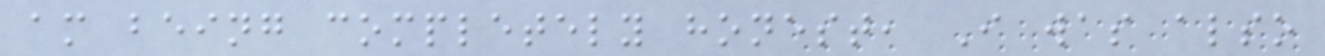am being completely honest, I was also
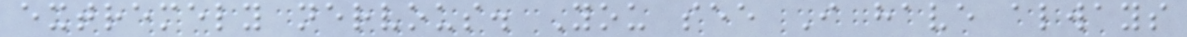extremely nervous. You see I have always
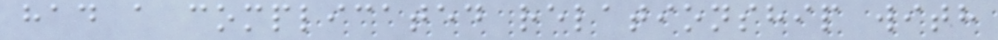had a complicated relationship with
